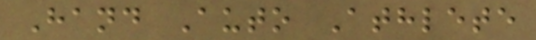Hand Auto Athlete
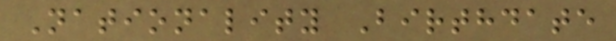Nationality Birthdate
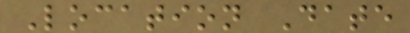Location Date
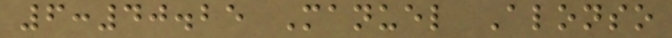6:40.25 Manuel Alonso
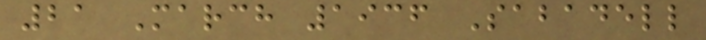21 March 1936 Sabadell
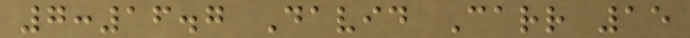7:16.7 David Carr 15
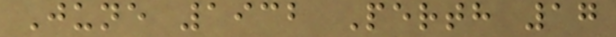June 1932 Perth 17
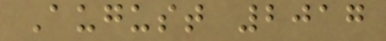August 2017
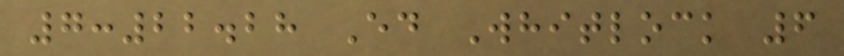7:22.28 Ed Whitlock 6
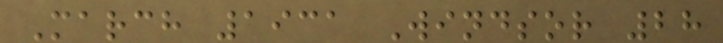March 1931 Windsor 28
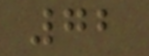72
